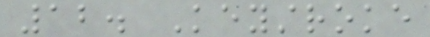12. Keystroke
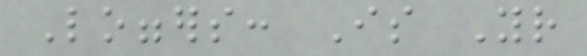Loggers: Is Your
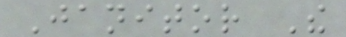Janitor The
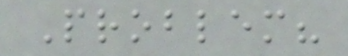Problem?
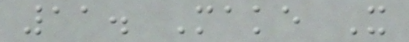11. Make It
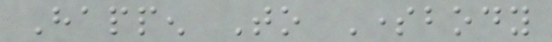Happen To Somebody
